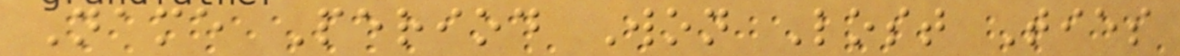Name Period Won Lost Ties
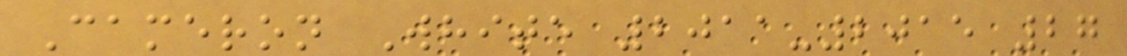Cameron White 2011-2015 27
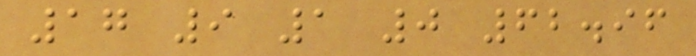17 9 1 0 62.96
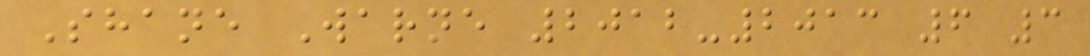Shane Warne 2012-2013 6 3
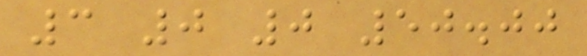3 0 0 50.00
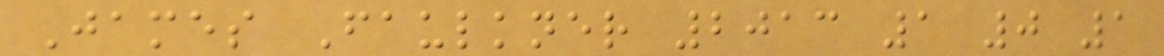James Faulkner 2013 1 0 1
